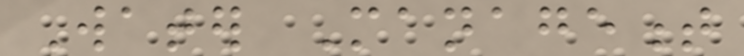Water Management
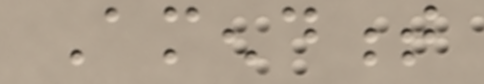Amendment
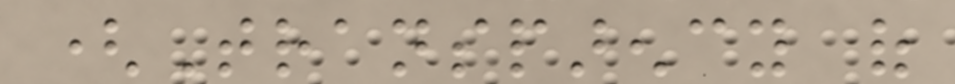(Transparency of
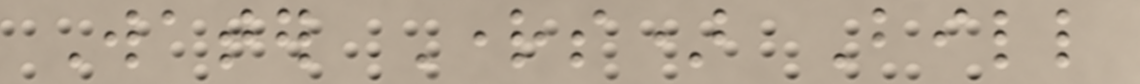Water Rights) Bill
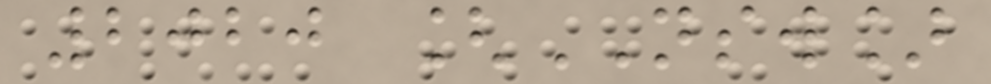2020 [NSW]
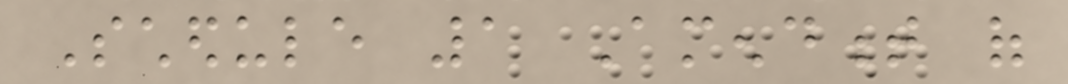Schedule 1 Amendment of
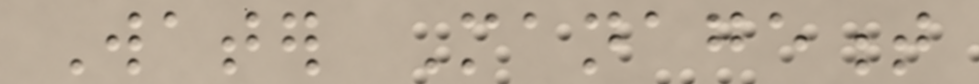Water Management
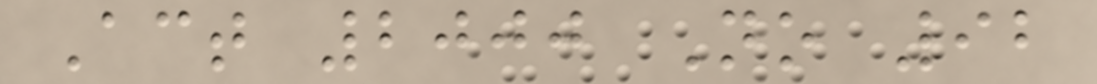Act 2000 No 92
